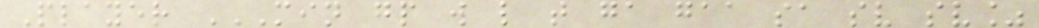Player MIN GP W L T GA GAA SA SV SV%
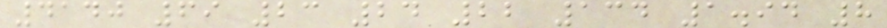4140 69 23 24 22 134 1.94 8
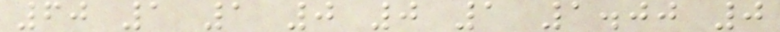60 1 1 0 0 1 1.00 0
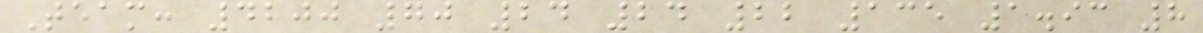Team: 4200 70 24 24 22 135 1.93 8
